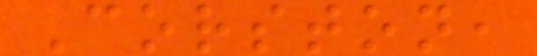Corston,
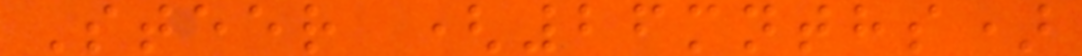Steer (26mnths)
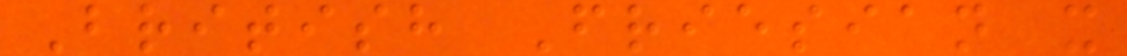British Friesian x
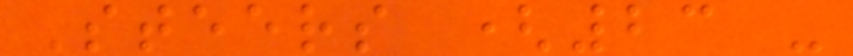Steers (23 -
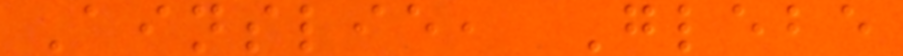Ainslie, Glebe
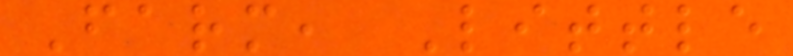Farm, Little
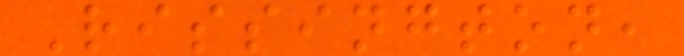Rissington,
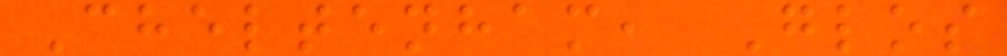Cheltenham, Glos
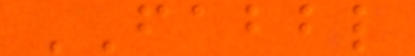FABBL
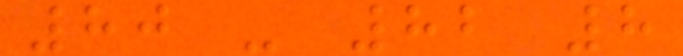80 - 82 8
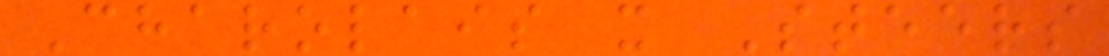Charolais x Steers
